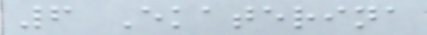6 Ekaterina
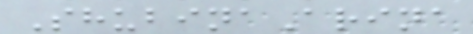ShubinaArina
